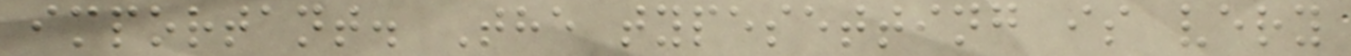important. The typesetting is very
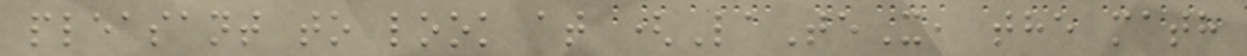pleasant to look at (LaTeX, the math
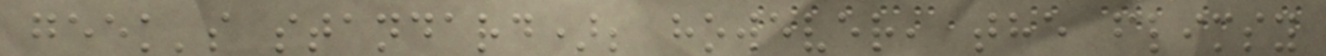geek's standard); however, the flimsy
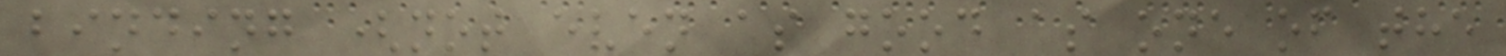binding (not even as good as one of the
